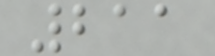211
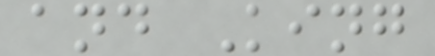and King
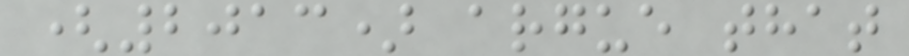(2013) argue that
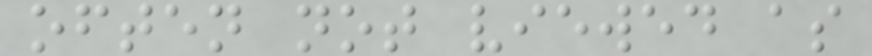often not viewed as
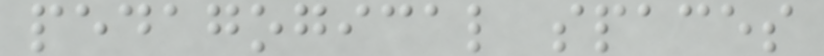pedagogical spaces
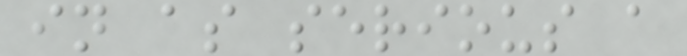in as serious a
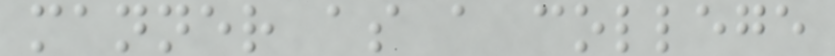manner as a college
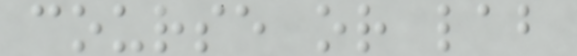course or lab
